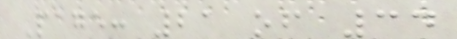Page: 21 of 34
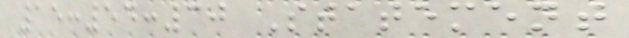15:54:30 Statement
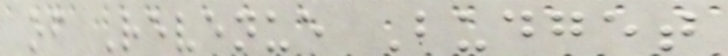of Revenue Budget
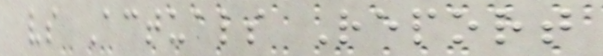vs Actuals Report
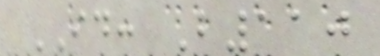ID: B110
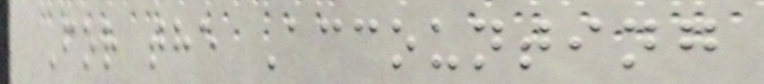For the Accounting
